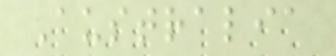Australia
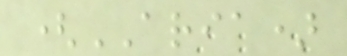(ARIA)
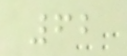62
